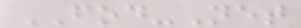FOD-Net
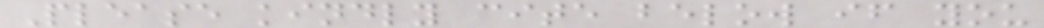Please kindly cite below if you
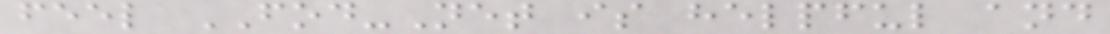feel FOD-Net is helpful and
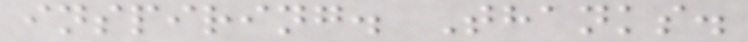inspiring. Thanks.
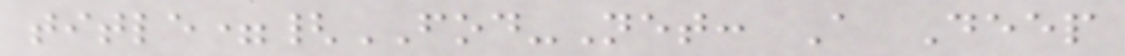title={FOD-Net: A Deep
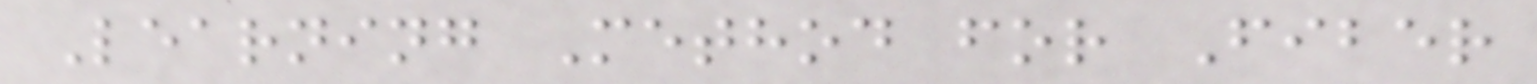Learning Method for Fiber
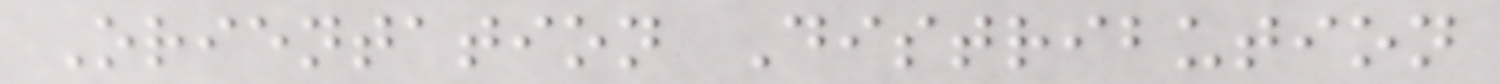Orientation Distribution
